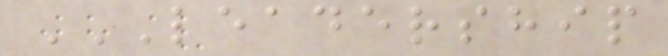LEADERSHIP
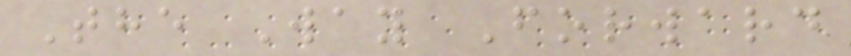The Way Forward
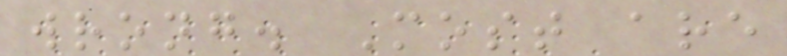wrong. Most are
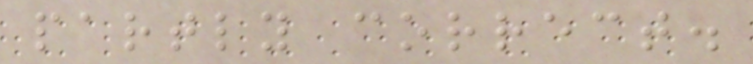partly correct.
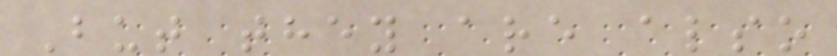But they are also
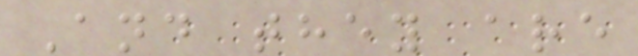And they are
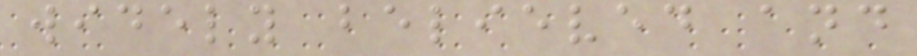widely believed and
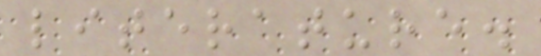literature.
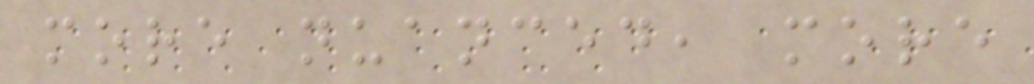more nuanced, more
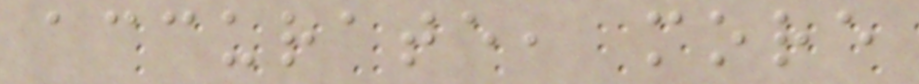accurate, more
